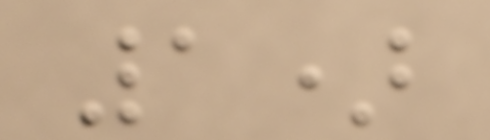1)
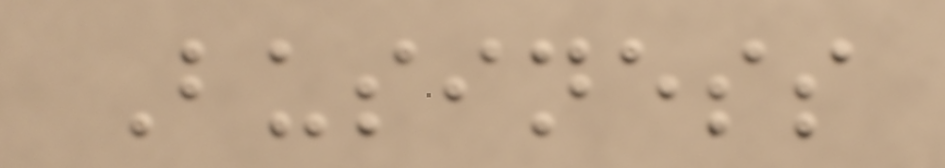Business
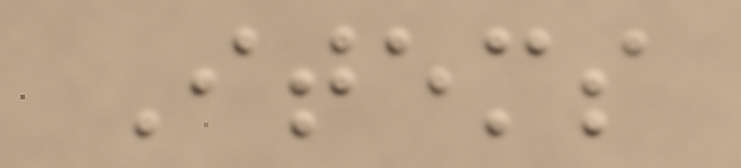Items
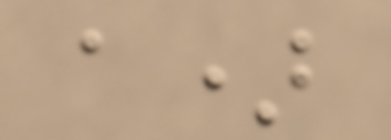a)
